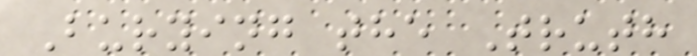Burying the Truth
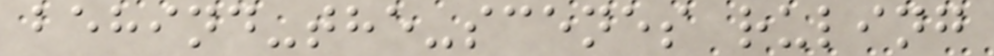behind-the-scenes ruling
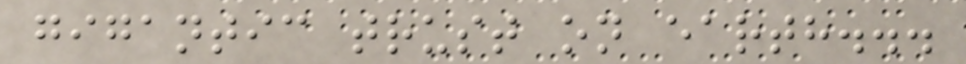gigantic trust on earth...
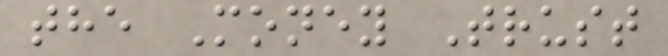the Money Trust
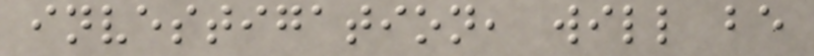investigation, will be
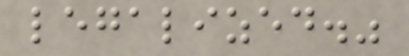legalized."
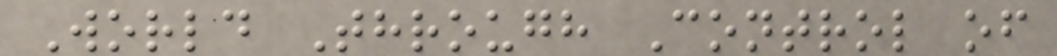World Through Control of
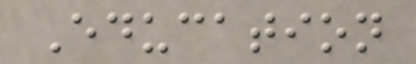Education
